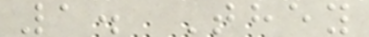1. They
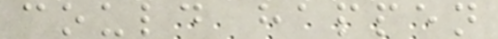could happen
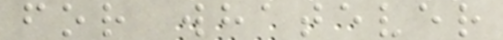for whatever
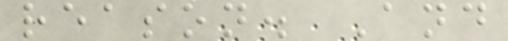reason. And
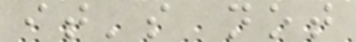it's not
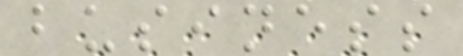business
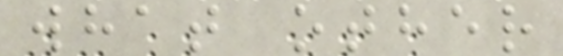what other
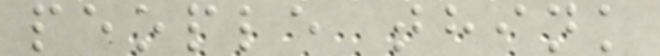people think
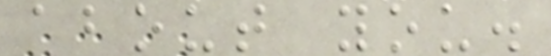about you.
